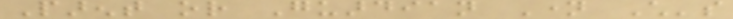Parent or Guardian Name Child's
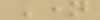Name
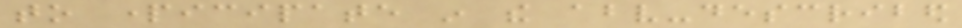to participate in the above-described
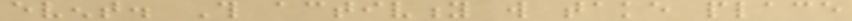event. This activity will take place
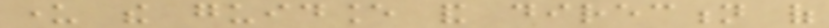under the guidance and direction of
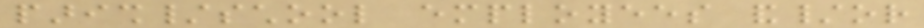parish/school employees and/or
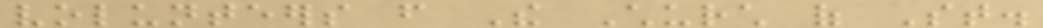volunteers from The Church of St.
